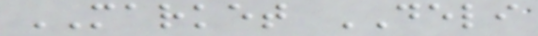MARKET DELI
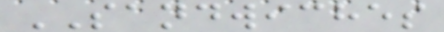SANDWICHES
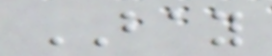BAY
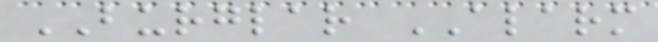BURGLAR ALARM
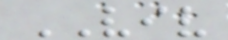VIV
